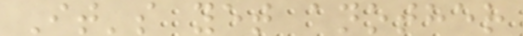It's yet another
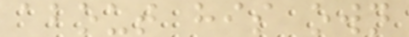about his own
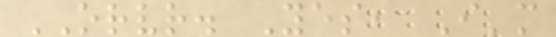ORVR. Yes, I'm
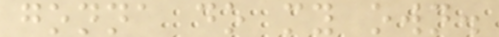gonna do my own.
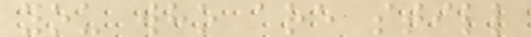you who are still
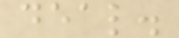deal.
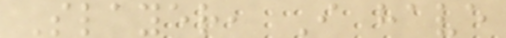Slayer, I have
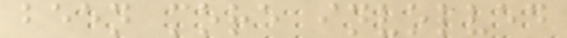been more involved
